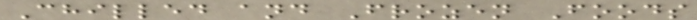Chilled and Frozen Foods
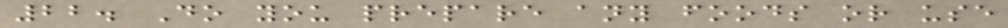22. Do you prepare any foods or use
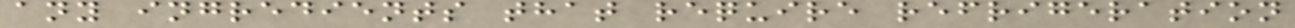any ingredients that require refrigeration
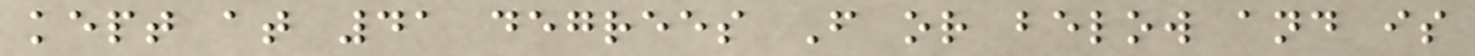kept at 41 degrees F or below and is
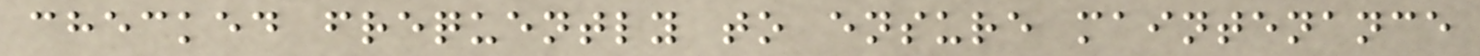checked frequently to ensure maintenance
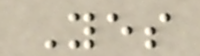Yes
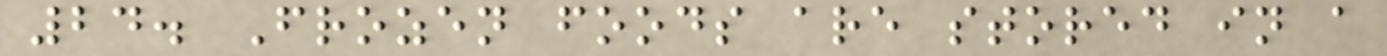24. Frozen foods are stored in a
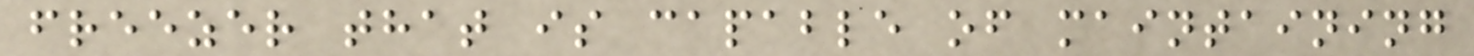freezer that is capable of maintaining
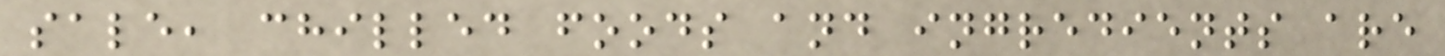sale, chilled foods and ingredients are
